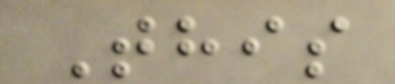This
